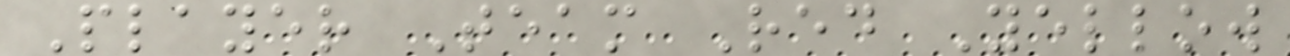Player Team Red Yellow
